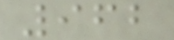962
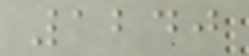1240
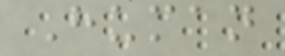Human
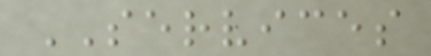SERVICES
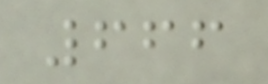666
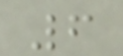6
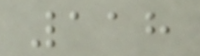118
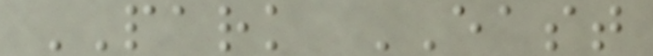PARK EAST
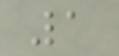1
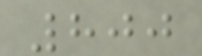800
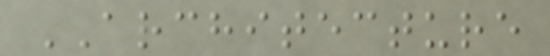ARCHITECTURE
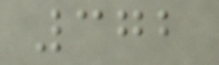372
